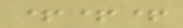+++
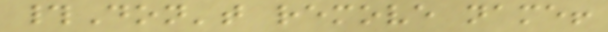#Don't remove name!
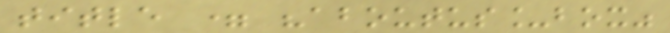title = "aboutus_box"
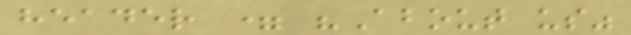header = "About us"
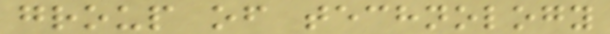group of technology
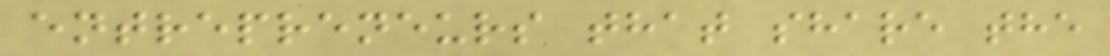entrepreneurs that share the
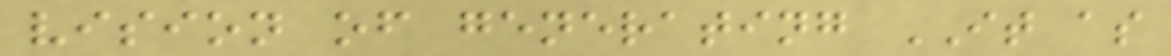vision of generating IT as
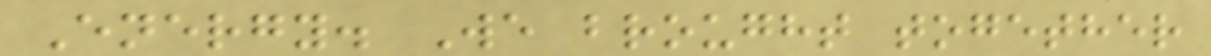Energy. We brought together
